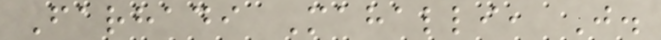Farhadi Mahalli, J.
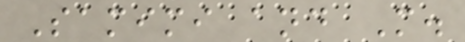Samimi and M.
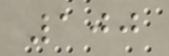100
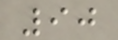90
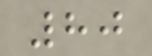80
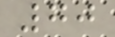70
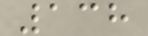138
